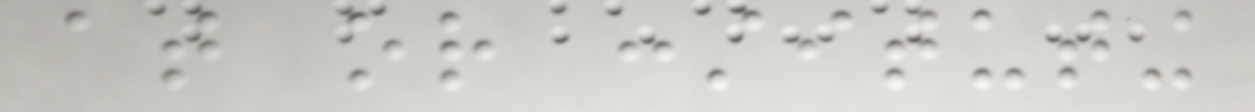at or constituting
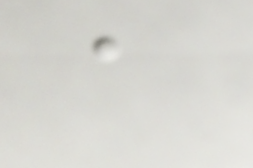a
